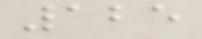125
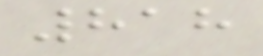818
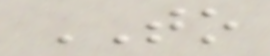TO
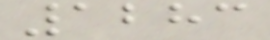1283
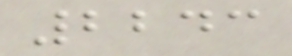2243
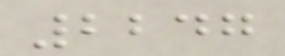2247
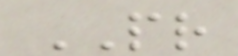PR
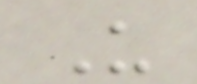U
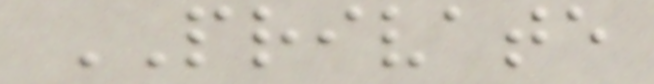PRIVATE
